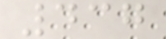437
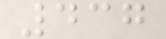437
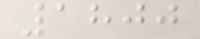1800
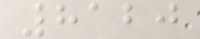8120
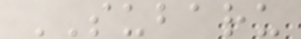SUBARU
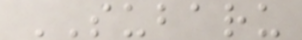SUBARU
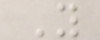Y
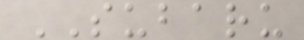SUBARU
